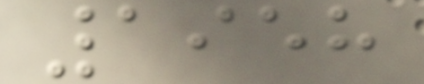1958
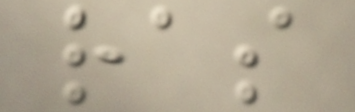ras
